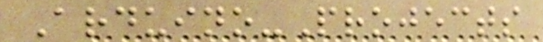Arduino-Projects
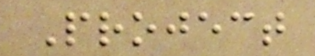Project
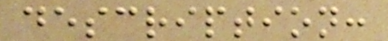description:
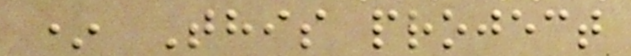* This project
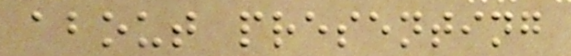about presenting
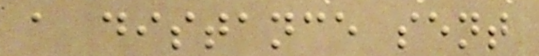a distance sent
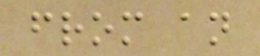from an
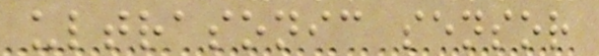ultrasonic sensor
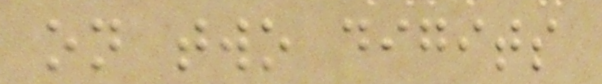on two digits
